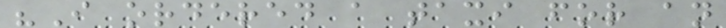"I ordered a taxi for an
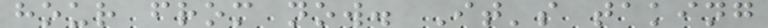hour from now. It's taking
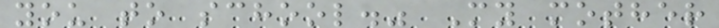you to school." My mother
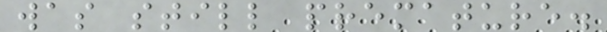was still premature.
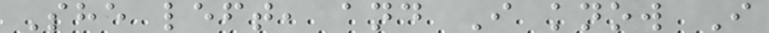She left, and I know I
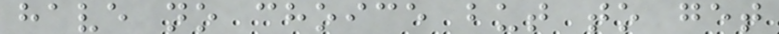have no choice but to get
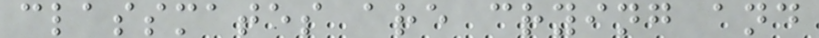classmates are crying and
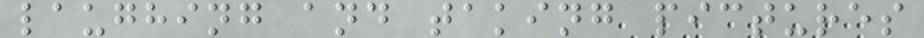laughing and taking pictures
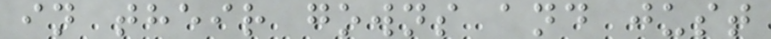in their gowns and just
